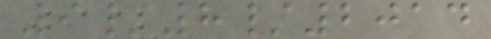9/8/2014
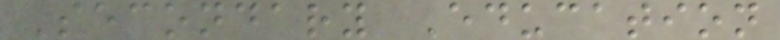Secondary Education
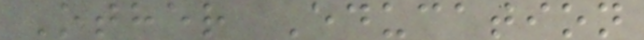Other Education
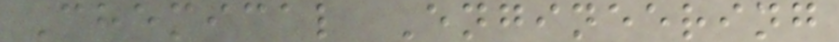Chemical Engineering
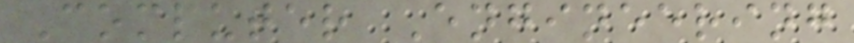Computer Engineering
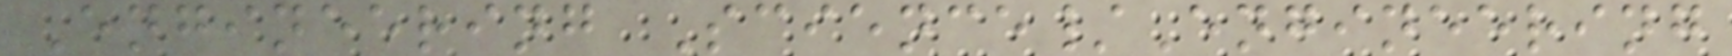Engineering Science/Engineering
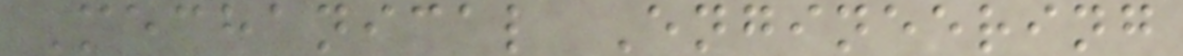Mechanical Engineering
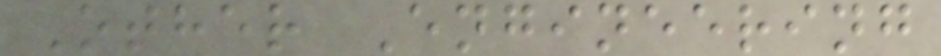Other Engineering
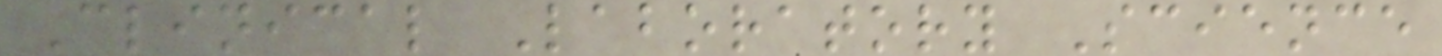Clinical Laboratory Science
